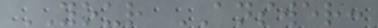YOUR ANSWER:
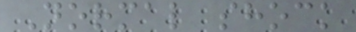Normal shock
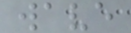wave
